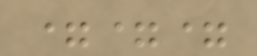===
